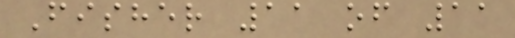Fisher 11 of 11
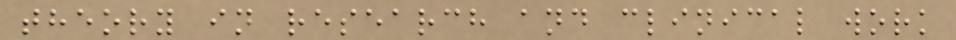theory in research and clinical work
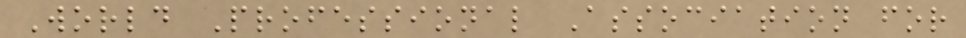World Professional Association for
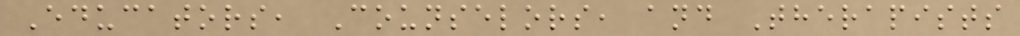Educators, Counselors, and Therapists
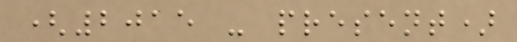(2015 - present)
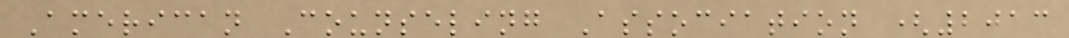American Counseling Association (2013
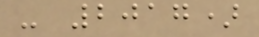- 2017)
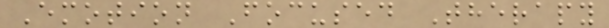Emotion Focused Therapy
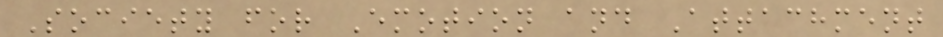Society for Emotion and Attachment
